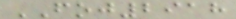FOJ2918
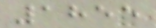1855
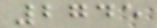2745
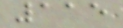115
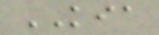KIA
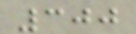300
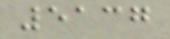5137
